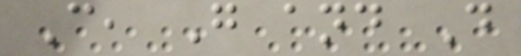C, G and D
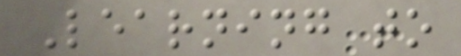Learning to
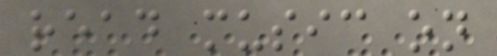read music on
